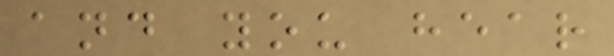and you hear
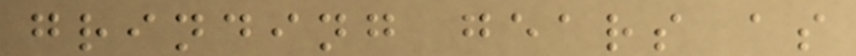grinding gears as
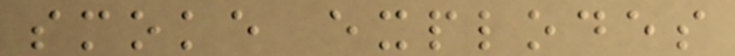smoke explodes
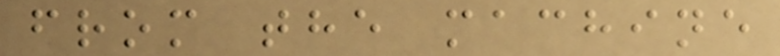from the machine
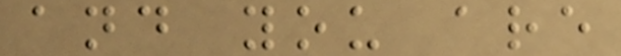and you are
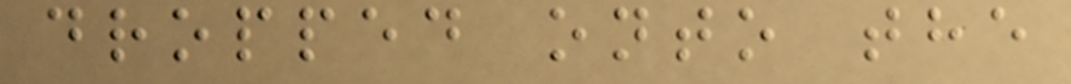dropped onto the
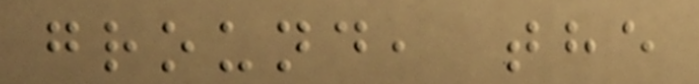ground, the
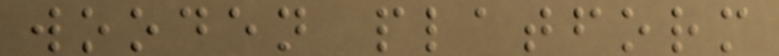wooden platform
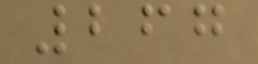267
